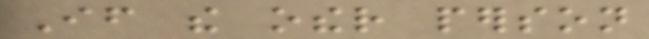If the other person
